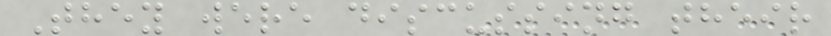They were discussing their
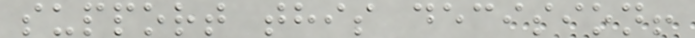support this decision!
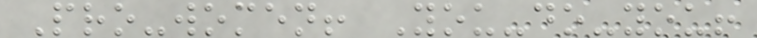Pro-women! You-do-you!
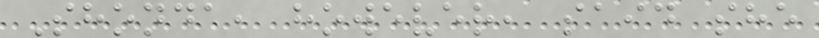Shonda, however, said she
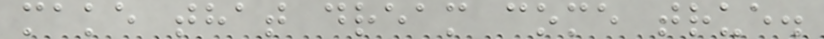make that dream come true.
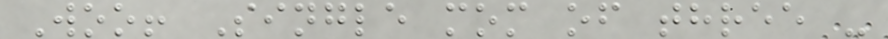Woo! Single mom of three -
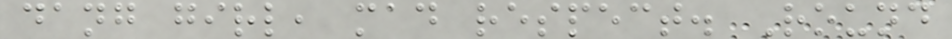dang girl, mad respect. Round
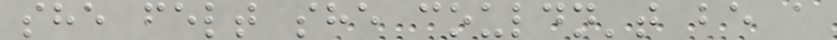she felt she couldn't be a
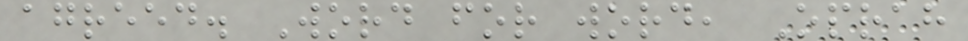agreed. Word for word, Oprah
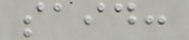said:
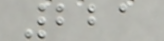221
